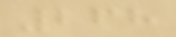268
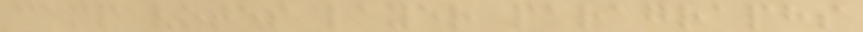camp votes layer paragraphs
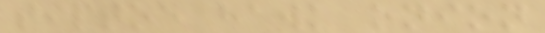tiptoe hawk onion
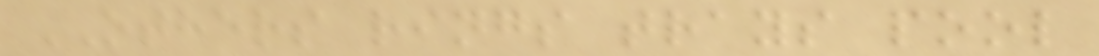OTHERS rings trays pool
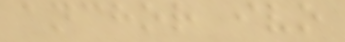anchor ivo
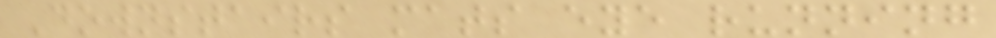Downstairs mats eye running
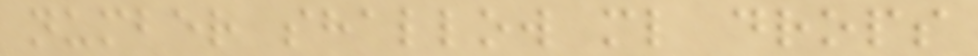number shallow ml drops
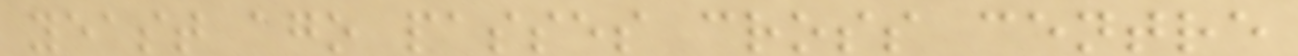yeast ago passes cross centre
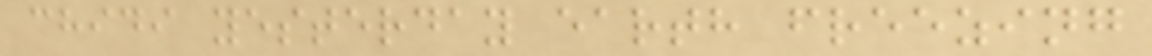chidi yesterday earth freezing
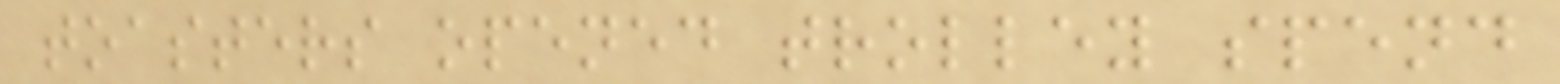toasters opened trolley spend
